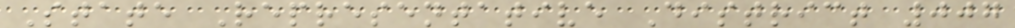State Representative District 007
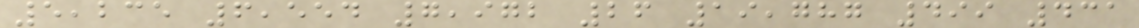5,235 6,554 7,972 26 19,787 499 431
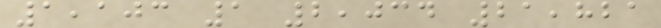1,103 1 2,034 21,821
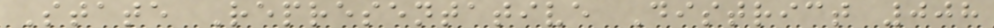State Representative District 008
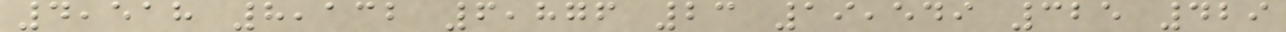4,518 8,132 6,876 23 19,549 325 429
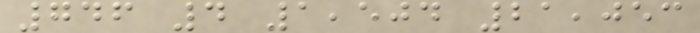746 4 1,504 21,053
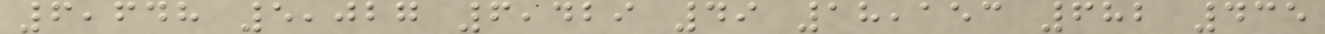6,648 5,027 6,429 49 18,153 682 435
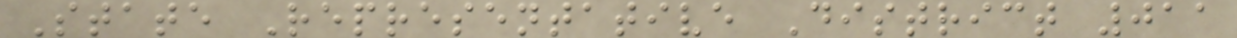State Representative District 011
